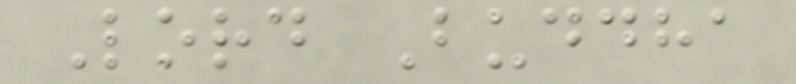Lord Buddha
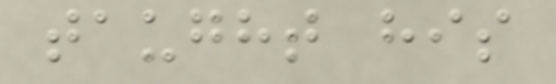taught his
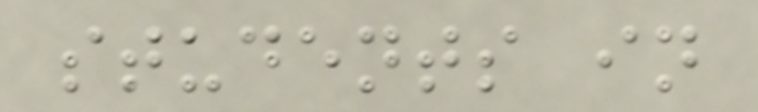students in
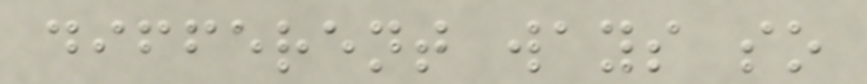different ways so
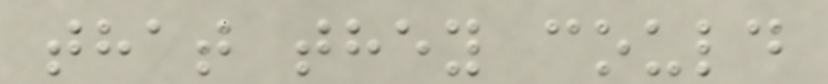that they could
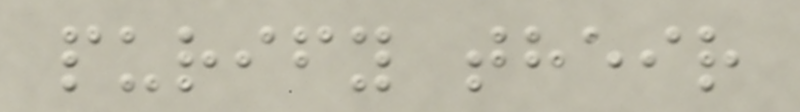purify their
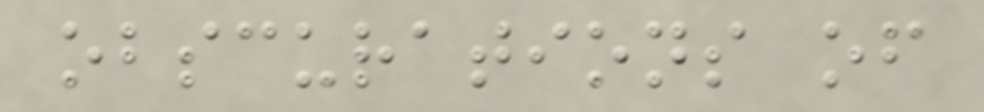obscurations of
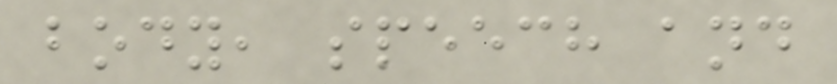body, speech and
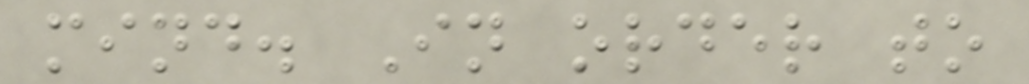mind. In order to
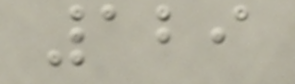129
